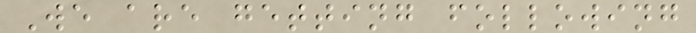We are getting following
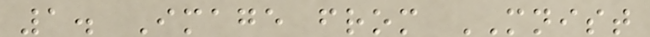1. Image from MNIST
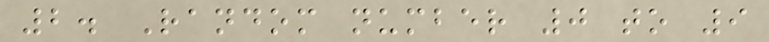2. Random number 0 to 9
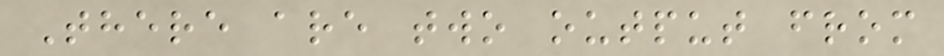There are two output from
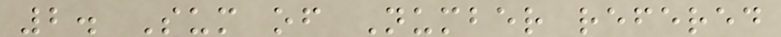2. Sum of Number refered
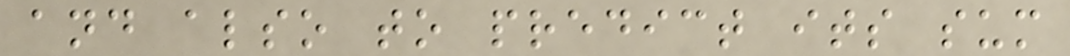and also to predict its sum
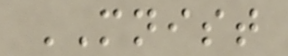MNIST
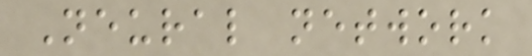Neural network
